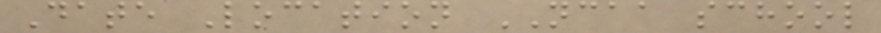Date Location NCAA school
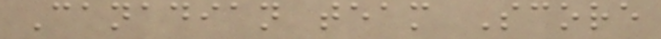Canadian team Score
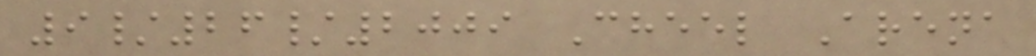9/26/2009 Cheel Arena
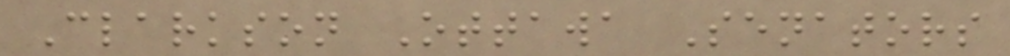Clarkson Ottawa Senators
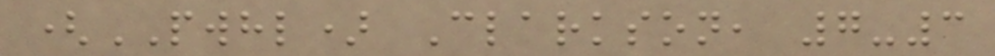(PWHL) Clarkson, 7-3
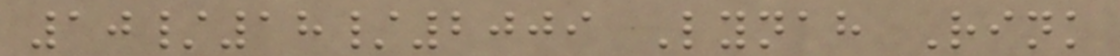10/18/2009 Lynah Rink
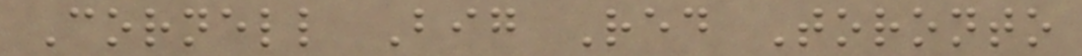Cornell Big Red Toronto
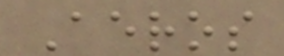Aeros
